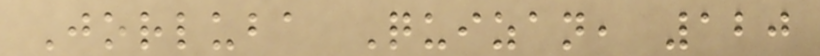Jorluba Quizan, 120
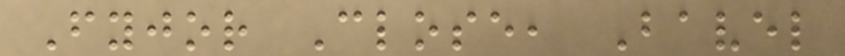Fyjor Close, Bavel
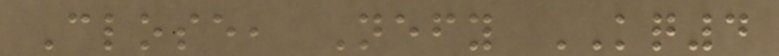Close, Nefy KQ4
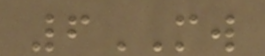6MW
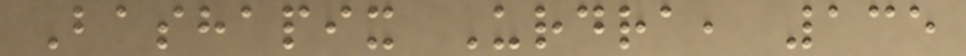Bashapix Urdra, 135
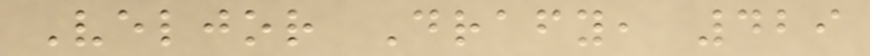Veljor Drafy, 429
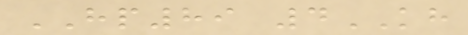HP89 4KH
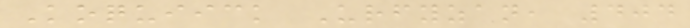Koquiick Urfyzan, 404
